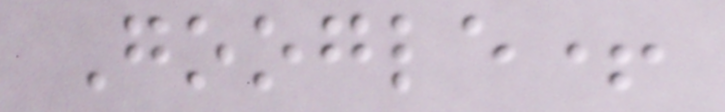Google+
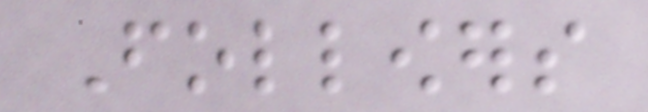Followers
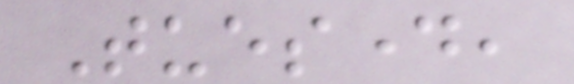Tuesday,
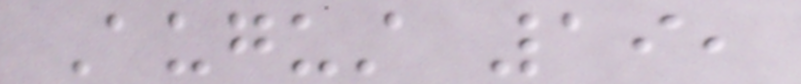August 19,
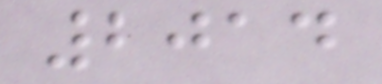2014
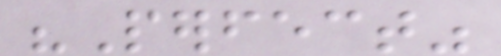"Perfect"
